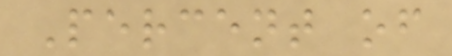Percent of
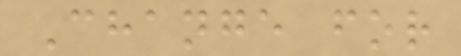Change for
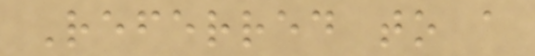Referred to a
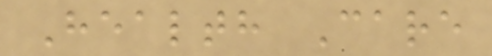Health Care
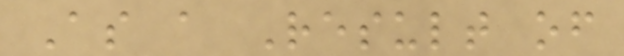As a Result of
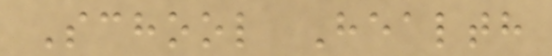School Health
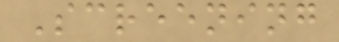Screening
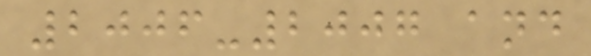2006-2007 and
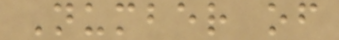Number of
